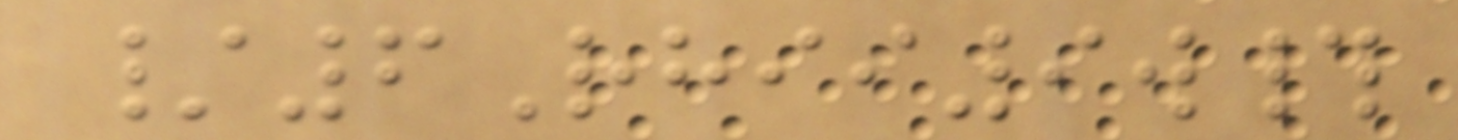/6Rhii9w#
